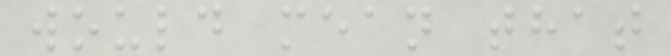would mean that
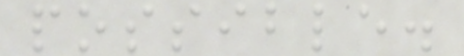possible.
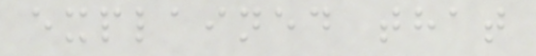explained that
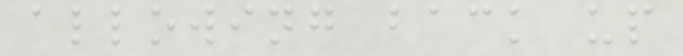allowing back up
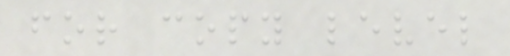for copy level
